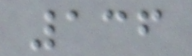136
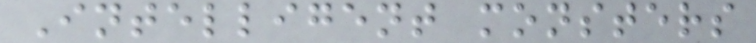Intelligent monsters
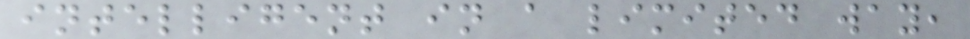intelligent in a limited way,
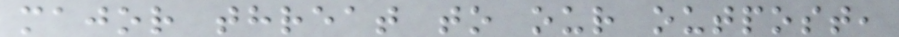major threat to our outpost,
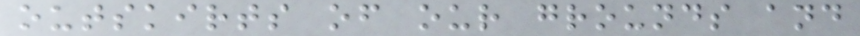outskirts of our grounds and
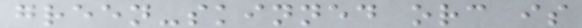green-skinned orc is
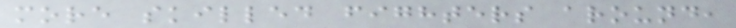more skilled fighters around,
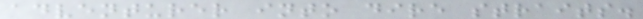adventurer into dire straits.
